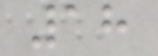18
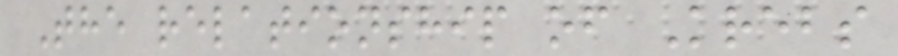The relationship of Krebs
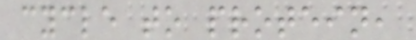cycle to protein,
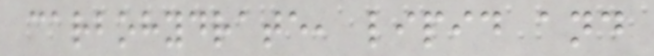carbohydrate, lipid and
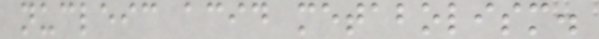nucleic acid metabolism.
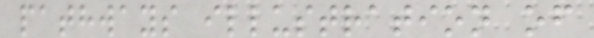pathways illustration of
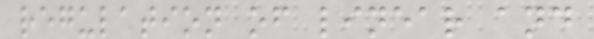regulation of linear and
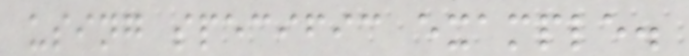using specific example.
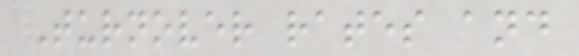Turnover rates and
